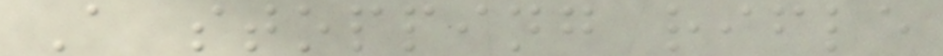A stopping rifle
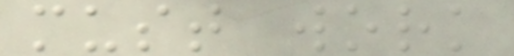must work
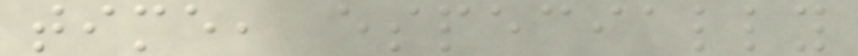time, especially
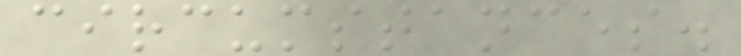circumstances.
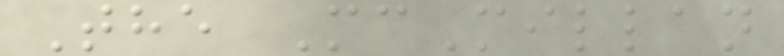The McMillan
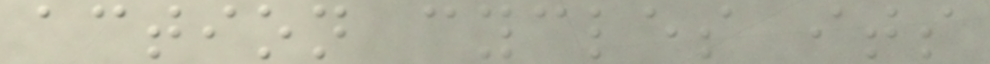action cycles its
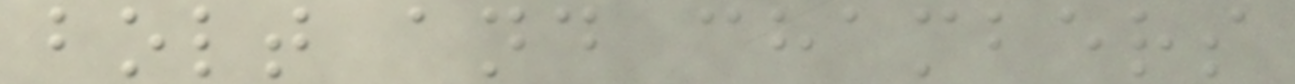bolt and chambers
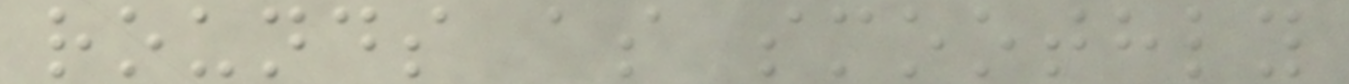rounds as smoothly
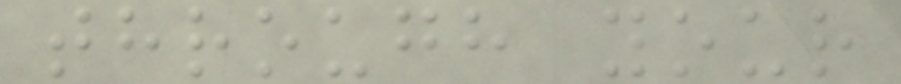through your
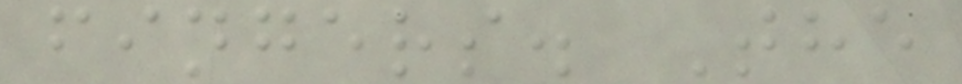fingers. The
